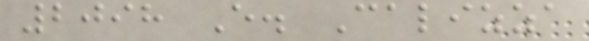2098 E. Calizza
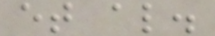et al.
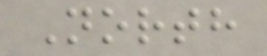North
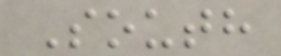South
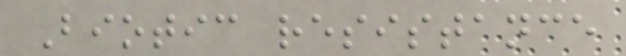Biotic resistance
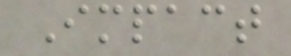Impact
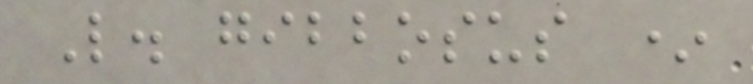L. gibbosus *
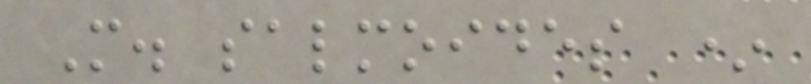M. salmoides *
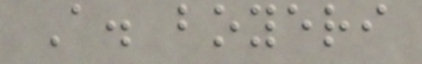A. boyeri
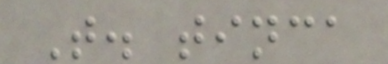T. tinca
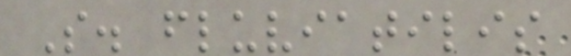S. fluviatilis
